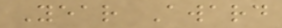Year Award
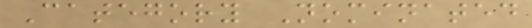Category Nominated
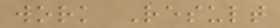work Result
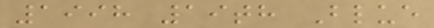1998 19th Blue
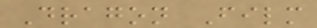Dragon Film
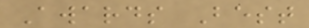Awards Best
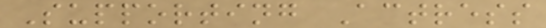Supporting Actress
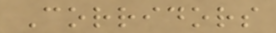Corridors
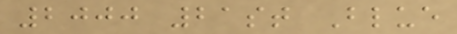2000 21st Blue
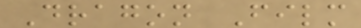Dragon Film
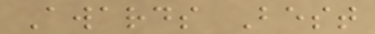Awards Best
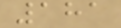181
